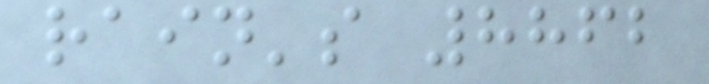rain's 8862
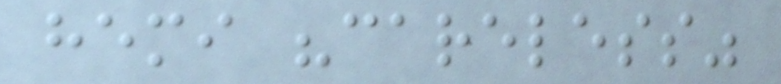hemi "careless"
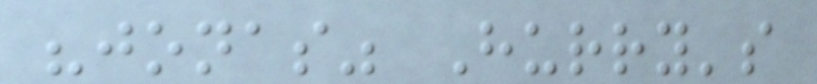"jonas" Hurry's
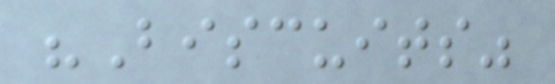"Biscuits"
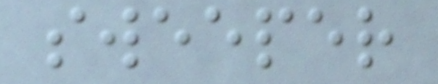sweeper
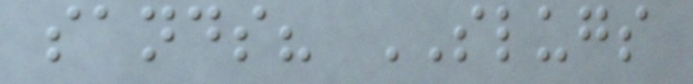sands? SLUGS
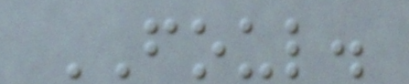FOUL.
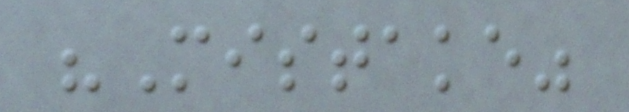"Mistake"
